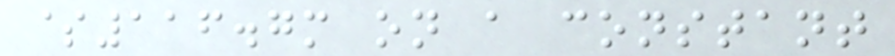$116.7m on a constant
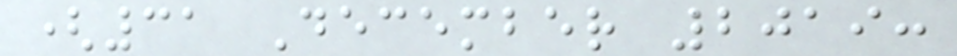(31 December 2019:
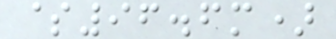$96.6m)
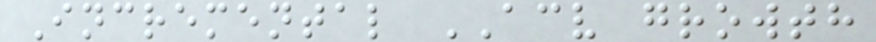Incremental ACV growth
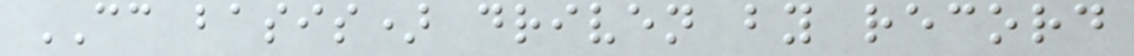CC basis) driven by record
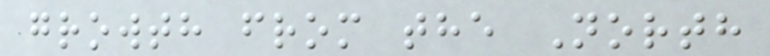growth from the North
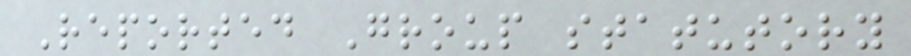Reported Group statutory
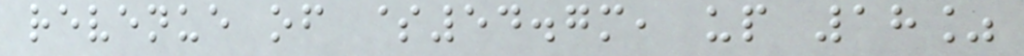revenue of $54.7m, up 18%
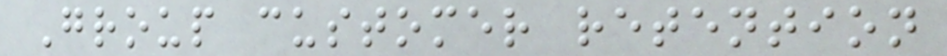Group customer retention
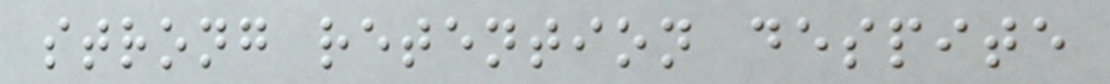strong retention despite
